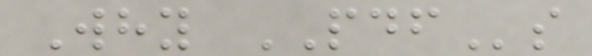Why PDFs
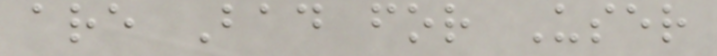are Bad for User
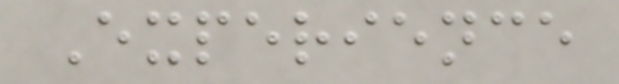Experience
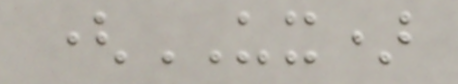(UX)
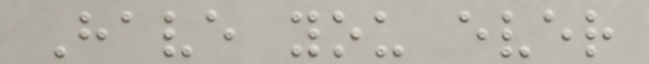Have you ever
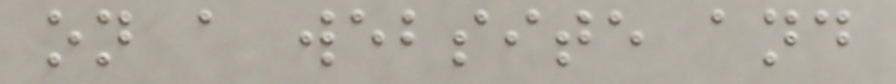on a website and
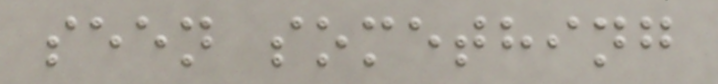seen something
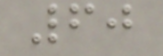60
